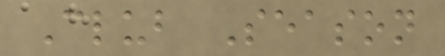Club Season
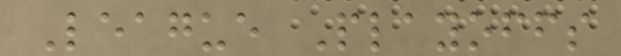League Playoffs
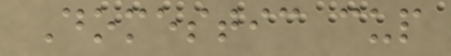Domestic cup
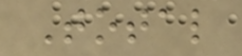Total
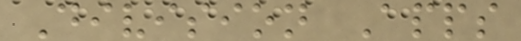Division Apps
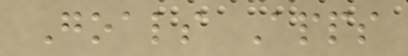Goals Apps
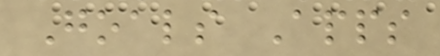Goals Apps
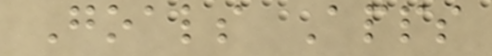Goals Apps
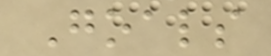Goals
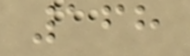168
